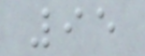95
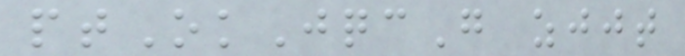ptOkJqcG zjjt
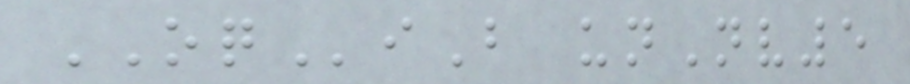OQiB unNv5
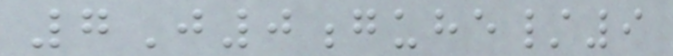7J0guhe/9
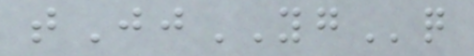tJjYGq
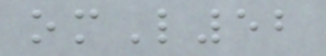omL52
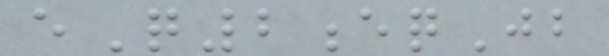eQ2eqJb
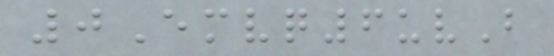0Emvq6uvB
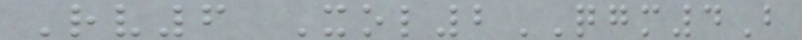Rv6 Xol2QGM4B
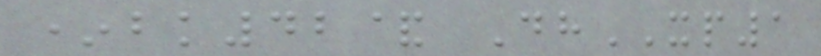*bk42& DhXP1
